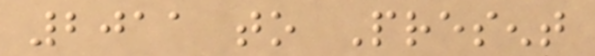2011 to Present
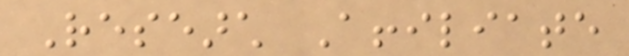Research Affiliate
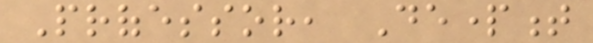Professor, Department
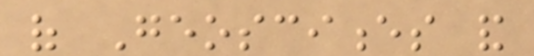of Geosciences and
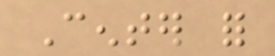Center for
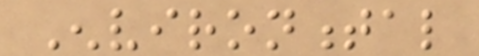Environmental
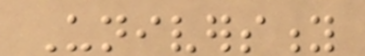University
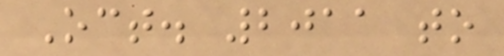Oct. 2011 to
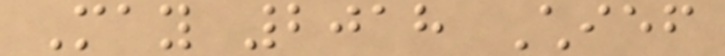May 2018 Chief
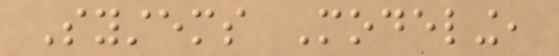Systems Modeling,
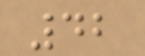42
